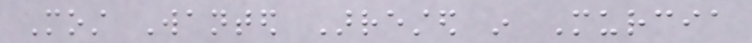Most Wanted Arrested in Murcia
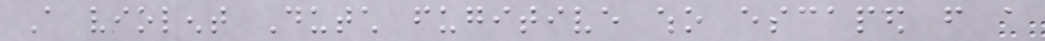A violent Dutch fugitive who escaped from a
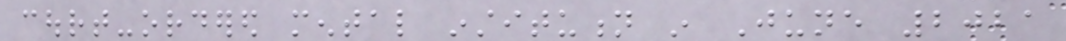court-ordered mental institution in June 2021
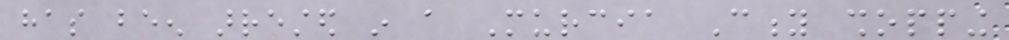has been arrested in a Murcia City shopping
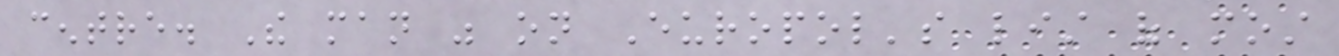centre. The man was on Europol's list of most
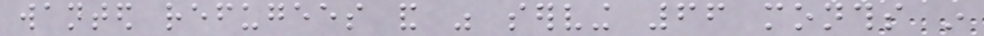wanted refugees and was serving 66 months in
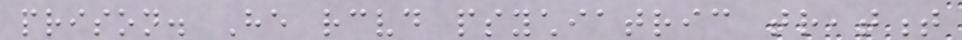prison. He received psychiatric treatment
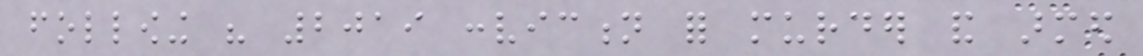following his 2019 conviction for murder and armed
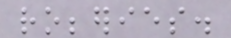robberies.
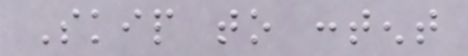Skip to content
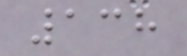138
